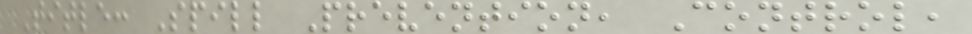Title: Spill Prevention, Control,
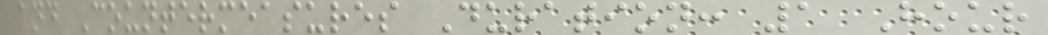and Countermeasures Duration: 1 Hour
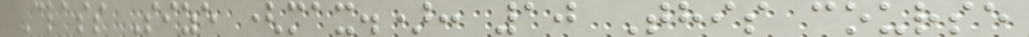Class Size (max.): 10 This course
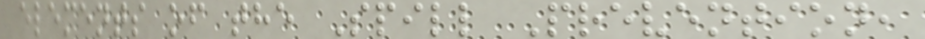elements of the Spill Prevention,
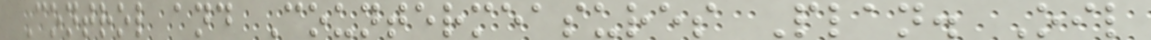Control and Countermeasures Plan. Oil
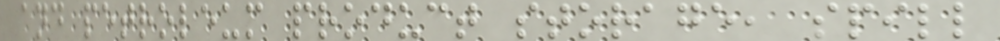and petroleum product storage, spill
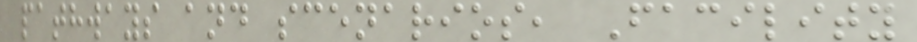pathways and scenarios, Facility
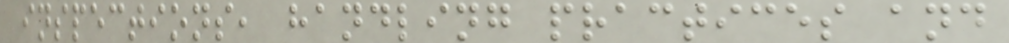inspections, handling practices and
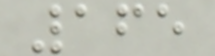165
